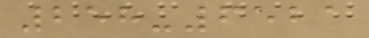258-6521
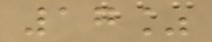17%
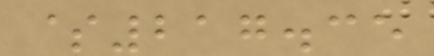$217.35
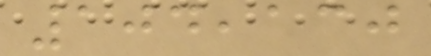104,130
